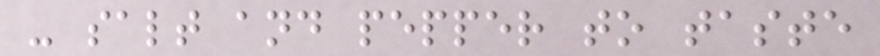- salt and pepper to taste
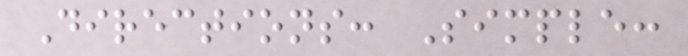Directions: Simple:
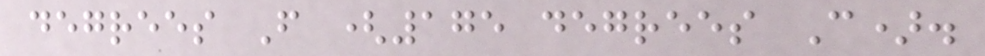degrees F (175 degrees C).
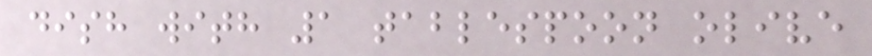dish with 1 tablespoon olive
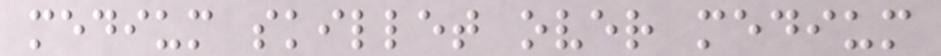medium skillet over medium
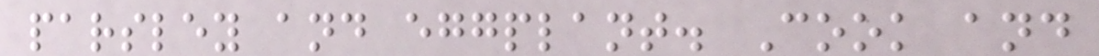parsley and eggplant. Cook and
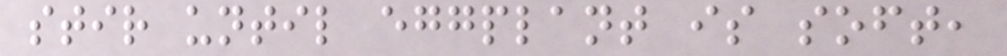stir until eggplant is soft,
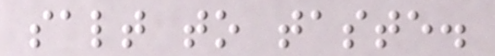salt to taste.
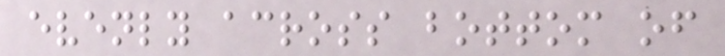evenly across bottom of
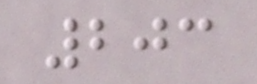203
